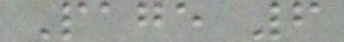Page 6
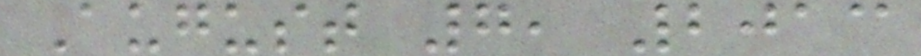August 7, 2013
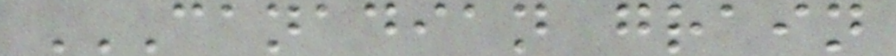CANADIAN GRAIN
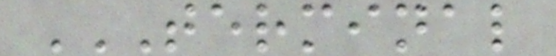TERMINAL
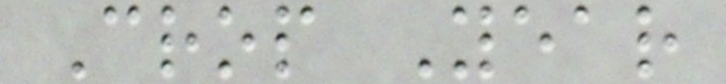Crop Year
